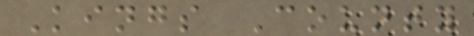Kings County
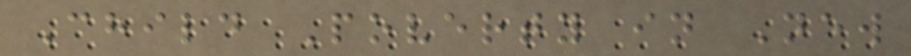Child Poverty in New
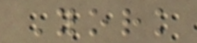York
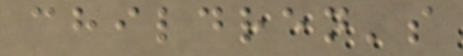children's
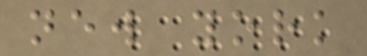new york
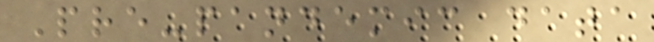Pre-pandemic data
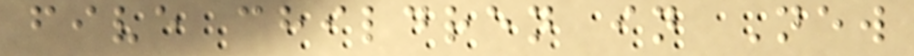five children in New
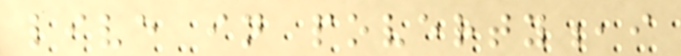live in poverty,i
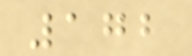172
